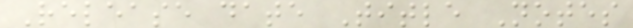Release date Title Notes
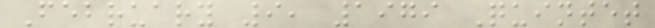February 9, 1979 Quintet
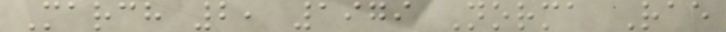March 2, 1979 Norma Rae
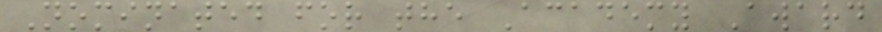Nominated for the Academy Award
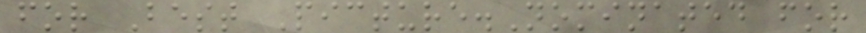for Best Picture.Nominated for
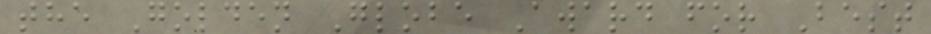the Golden Globe Award for Best
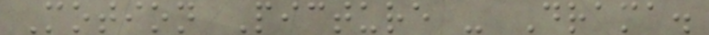Motion Picture - Drama.
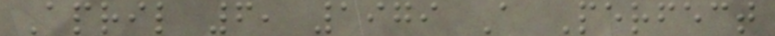April 6, 1979 A Perfect
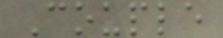Couple
